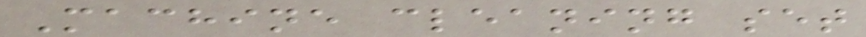Machine cleaning set
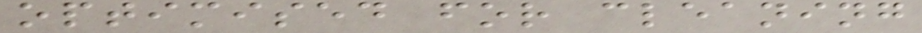optimised for cleaning
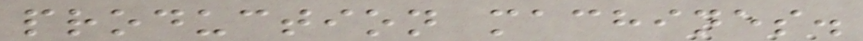production machines.
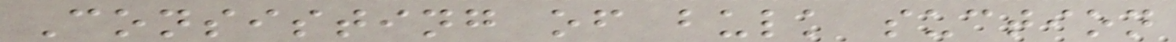Consisting of bulk suction
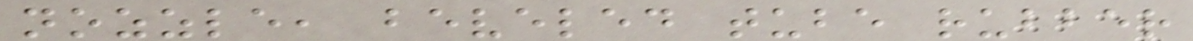nozzle, beveled tube rubber
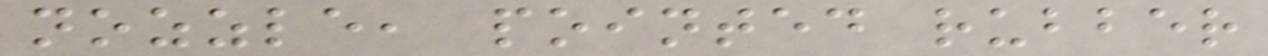nozzle, pointed rubber
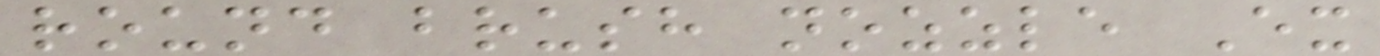round brush nozzle Ex
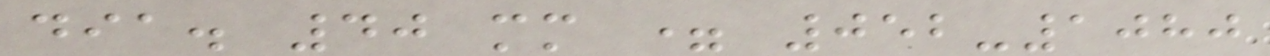dia. 40 mm = 052-1080
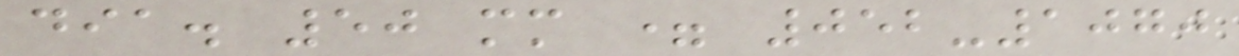dia. 50 mm = 052-1070
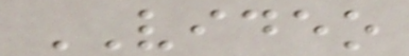VIDEO
